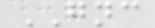GNC
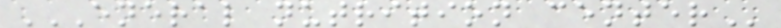ENERAL NUTRITION CENTER
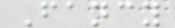Fancy
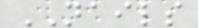NAILS
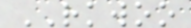RKWOO
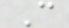C
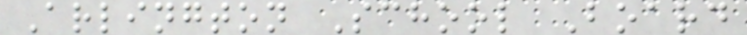Arlington School Board
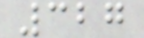327
